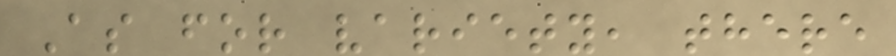As for variety, there
